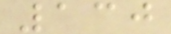130
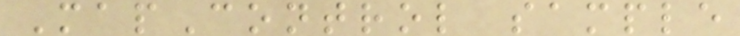MapControl sample
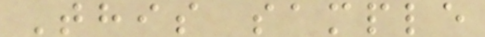This sample
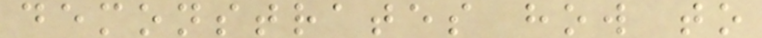demonstrates how to
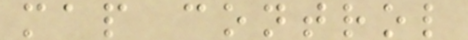map control
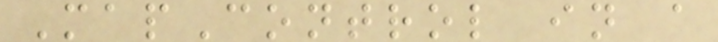MapControl in a
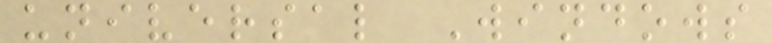universal Windows
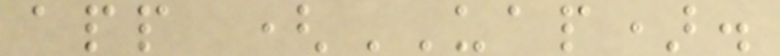app (UAP).
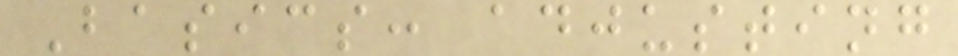Basics: adjusting
